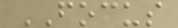FOCUS
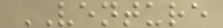VENTURE
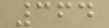364
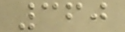360
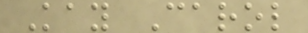Kay Carol
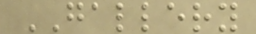GALLERY
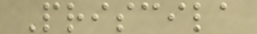Priscila
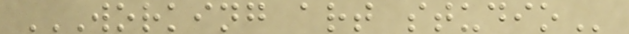WORKING ART STUDIO
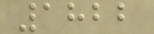1822
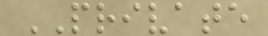PRIVATE
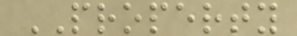PROPERTY
